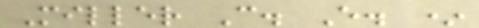Miller C. E. *
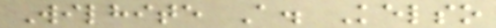Wilhite A. Kelso
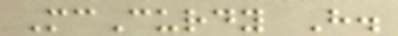McCurdy H.
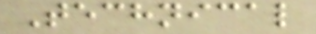Technical
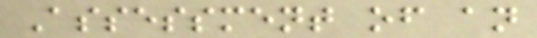Assessment of an
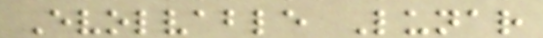Evolvable Lunar
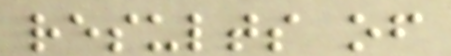results of
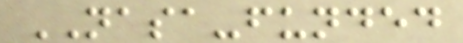NASA-funded
